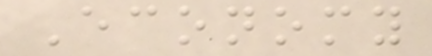Economy
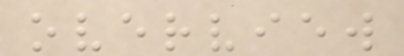overview
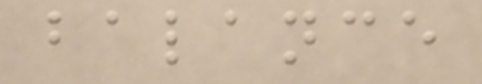balance
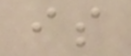is
